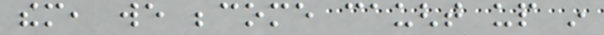them, we become caught up in
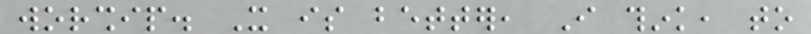worship. It is better, I think, to
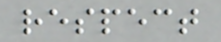respect
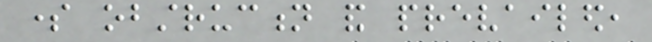some obstruction and prevailed,
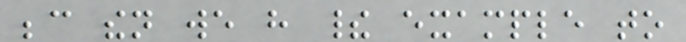because then we have their example to
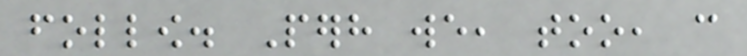follow. Perhaps we, too, can
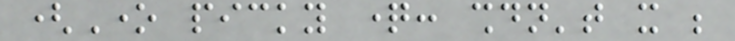(One picky question: shouldn't it be
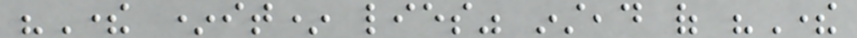"There *it* lies" instead of "There
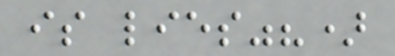is lies"?)
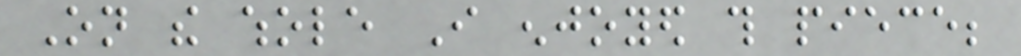On the whole I enjoyed this piece;
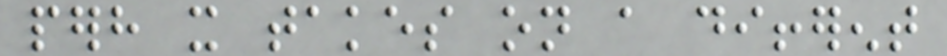perhaps it takes on a different
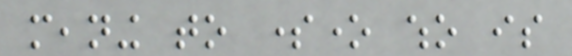meaning to someone who is
